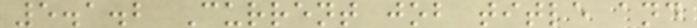5.1.2 Current job title and
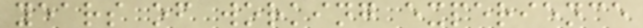years of working experience
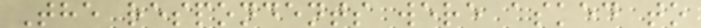The respondents were asked to
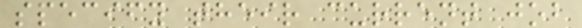specify their current job
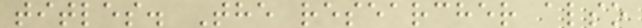titles. The researcher also
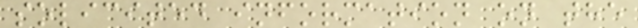solicited information on the
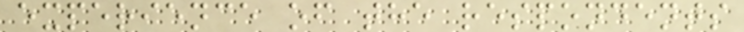experience of the respondents
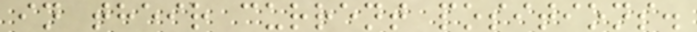in their current positions.
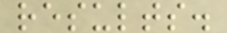results.
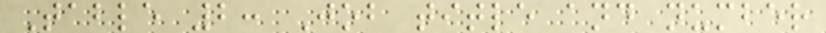Table 2: Job title and number
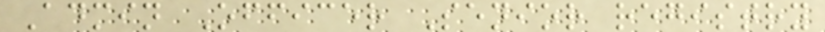Admin Officer Senior registry
